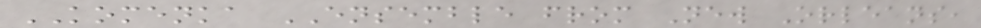KOMENKA ENSEMBLE from New Orleans,
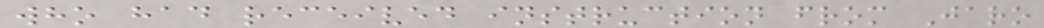who had received instruction from Jaro
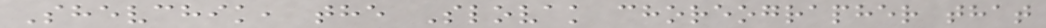Shevchik, the Slovak choreographer that
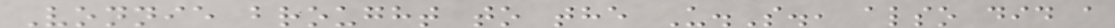Vonnie brought to the U.S., also did a
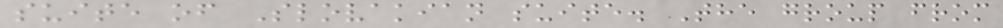suite of Slovakian suite. The group from
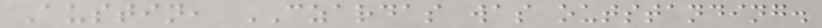Austin, CZARDAS was outstanding.
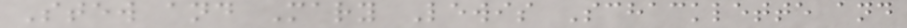Stew and Mary Lewis Schacklette and
